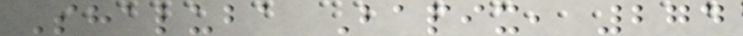Shaluba Bapix, 274
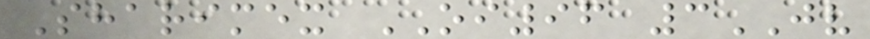Sharimex OI96 3JV
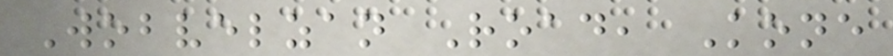Wobvelzan Road, Kone
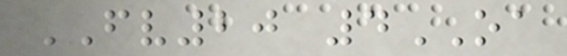FV20 4OA
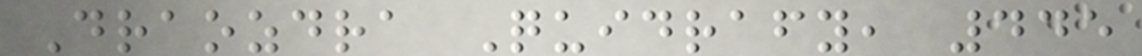Draozdra Quidrafy, 445
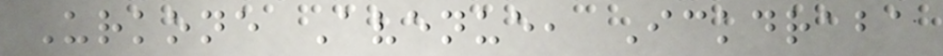Urkone Avenue, Ickdraba
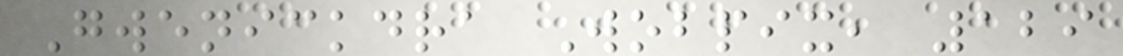Gwenickdra Wobpix, 129
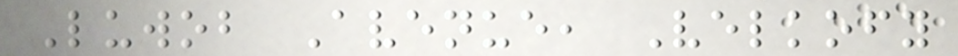Luwob Avenue, Velkofy
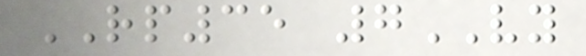RP35 7VY
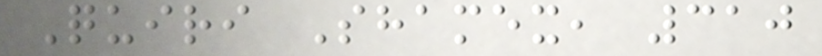Quiri Shamex, 310
